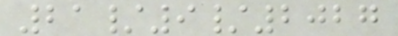21/9/2027
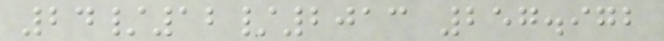24/12/2013 257.972
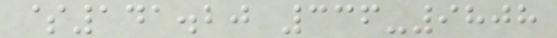$141.20 336-9808
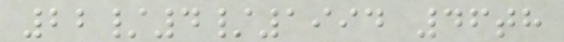22/4/1994 46th
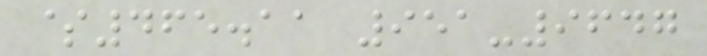$465.11 951-9647
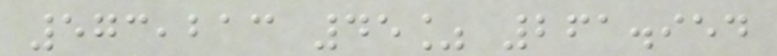573,213 45% 261.954
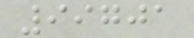99701
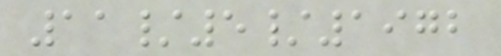11/5/1972
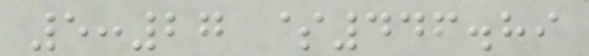5:27 $446.89
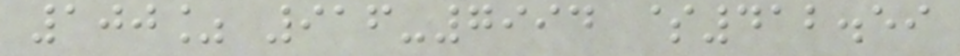100% 916-7994 $412.59
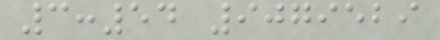3:54 9079529
